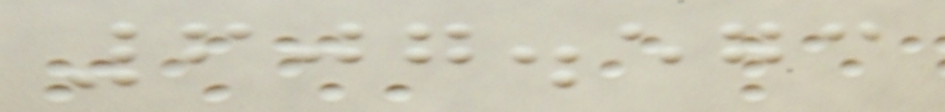607.573
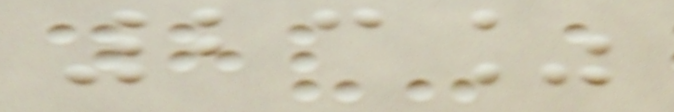23%
